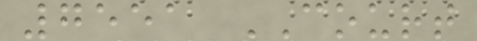7551 COURT
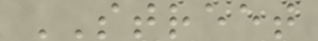STREET
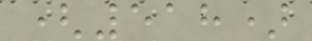(518)
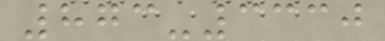873-3330
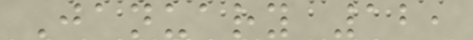January 12,
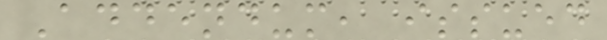Addendum, issued
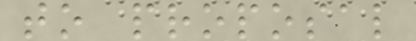to proposal
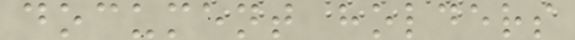document holders
